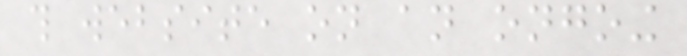this website on an ongoing
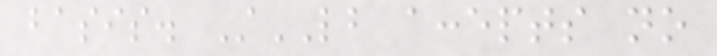basis. StLB accepts no
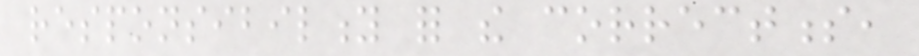responsibility for the correctness,
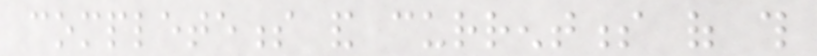completeness and currentness of this
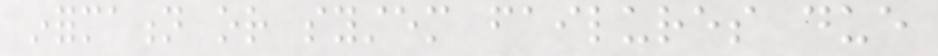information or system failures due
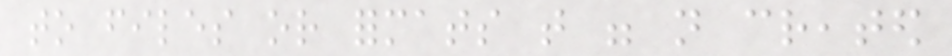to files or formats that were not created
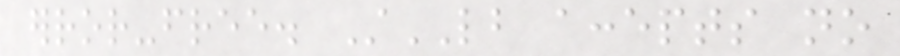error-free. StLB accepts no
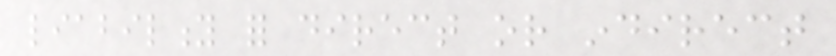liability for direct or indirect
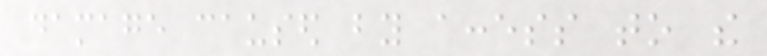damage caused by access to the
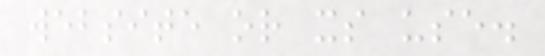website or its use.
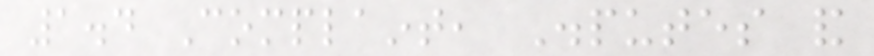1.4 Complaint, Disputes and
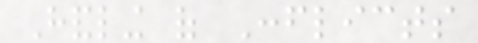Handling of Conflicts
